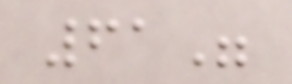61"
